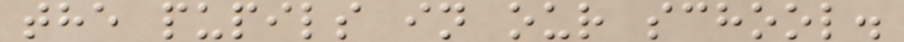the pupils in our school.
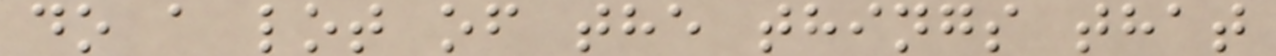do a lot of the things that
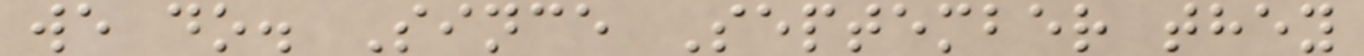we do. Since September they
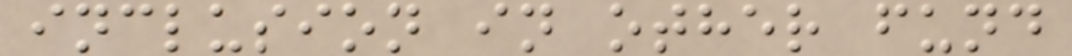inclusion in other fund
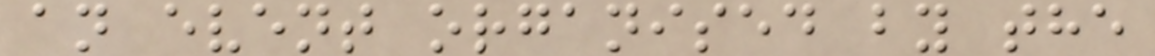an event organised by the
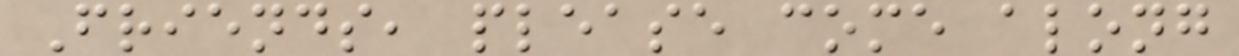Friends, please come along
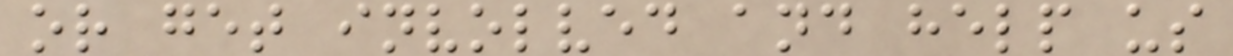or get involved and help us
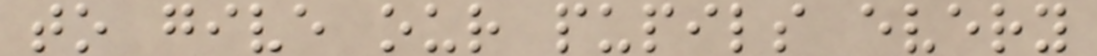to give our pupils every
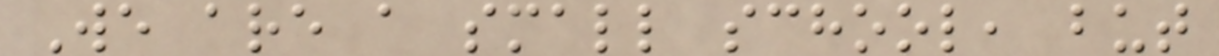We are a small school, but
